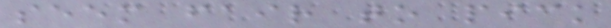seem fair to pick
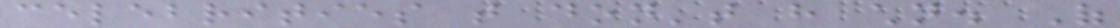celebrities that don't have children. Of
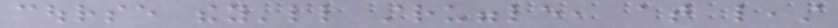course they'll struggle, at least
